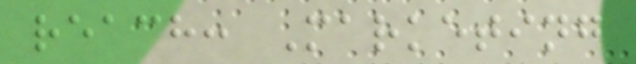reach: Marketing
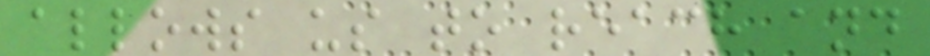allows us to reach and
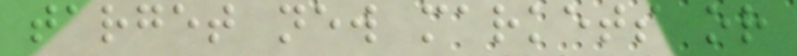target new markets or
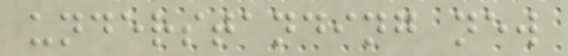understanding new
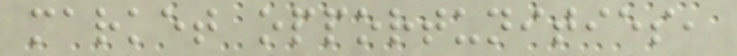market opportunities,
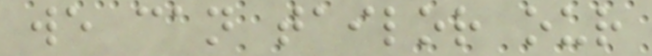we can tailor our
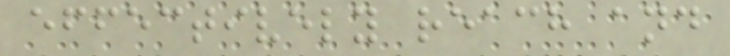effectively reach and
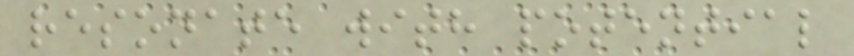resonate with potential
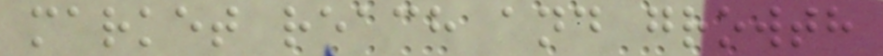market reach and growth
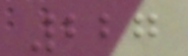227
